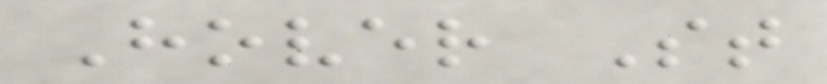Hover St
